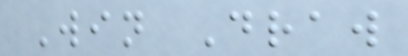Win Draw
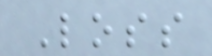Loss
